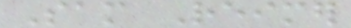Sam Reimer
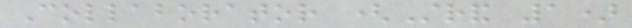Collaborator (Strand 1)
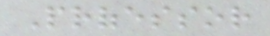Professor
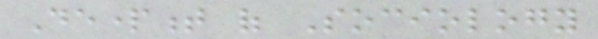Department of Sociology
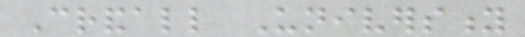Crandall University
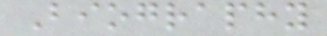Biography
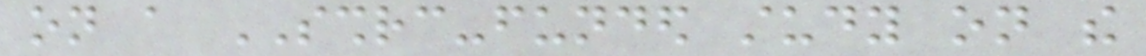on a SSHRC-funded study on the
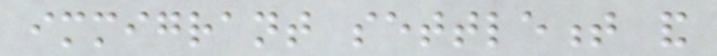immigrant settlement and
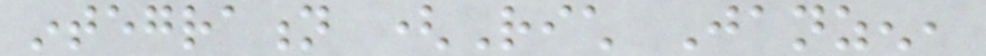integration (Rich Janzen,
